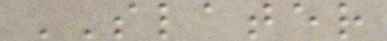SLATER
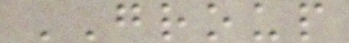GROUP
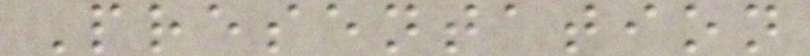Presentation
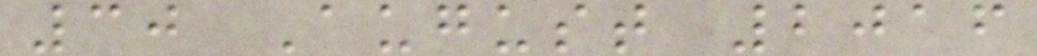30 August 2016
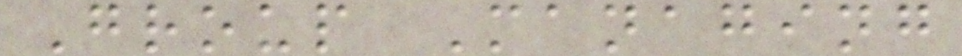Group Managing
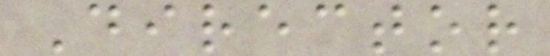Director
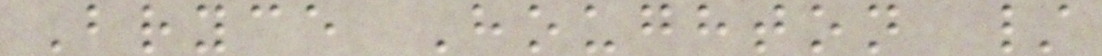Bryce Houghton /
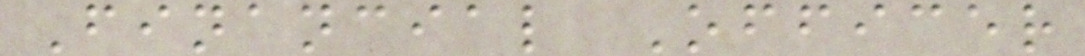Financial Officer
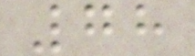78
